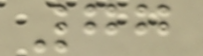77
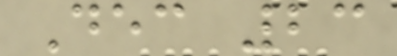Dec 23
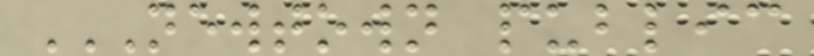NEWTOWN PUBLIC
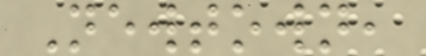Newtown,
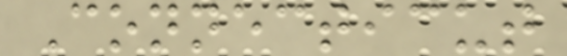Connecticut
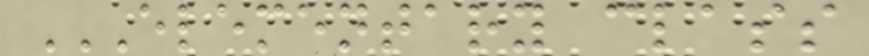ELEMENTARY CLASS
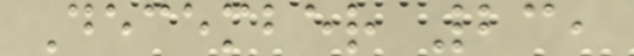December 23,
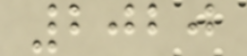2020
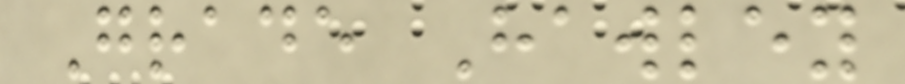Grade Hawley
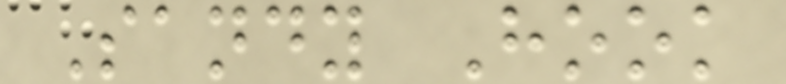Sandy Hook
